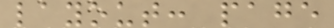layout: page
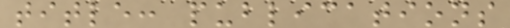title: publications
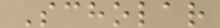Scholar
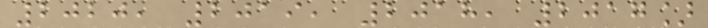2020, 2019, 2018, 2017]
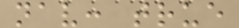nav: true
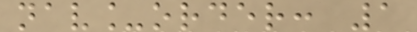nav_order: 1
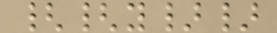{{y}}
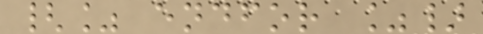{% endfor %}
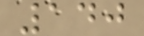140
